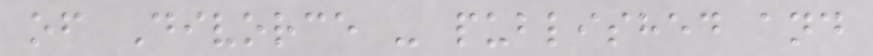of Divorce - published and
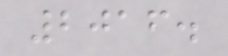2016.
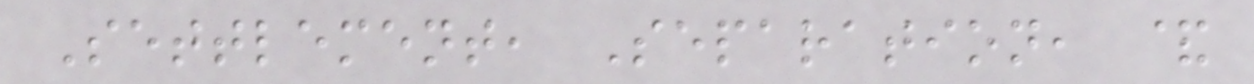Settlement, Separation, &
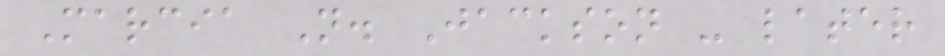Marcia N. Jackson - later
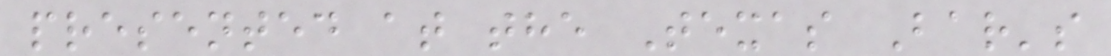presented at the Texas Bar's
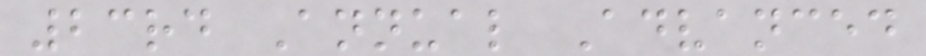23rd Annual Advanced
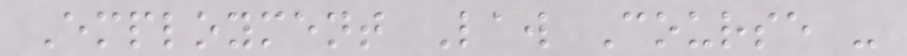Employment Law Course -
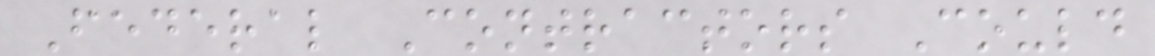Federal Contractors Could
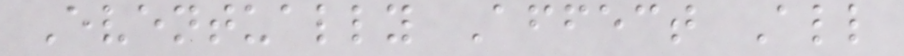Eventually Affect All
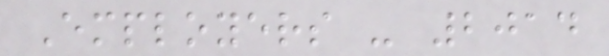Employers - 2014
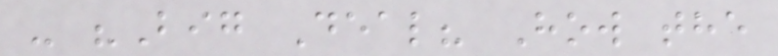- "Big Deal? How the
